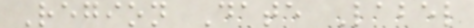Region Date Label
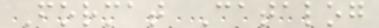Format Catalog
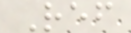Ref
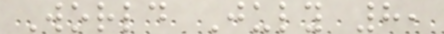World July 8,
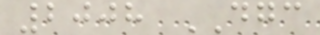2008 DGC
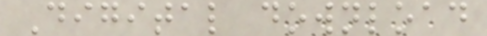Digital download
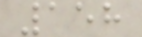158
